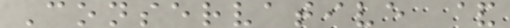Conservative &
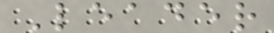Leader
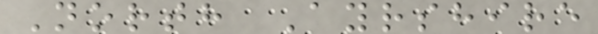North Ayrshire
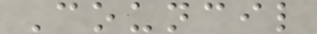Council
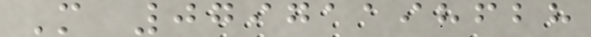M 07971198628
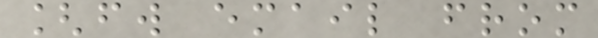[fw email from
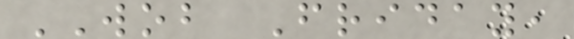WOB Friday,
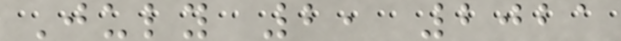July 2, 2021
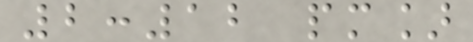2:12 pm]
